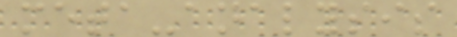meta-analysis
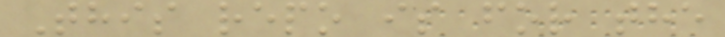This repo is for the
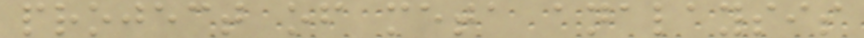project of meta analaysis
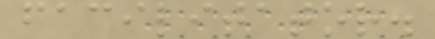facilitator.
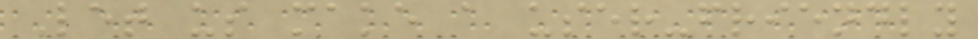Let us make a user-friendly
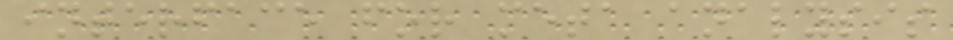interface for meta analysis
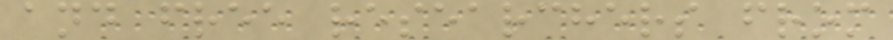and free researchers from
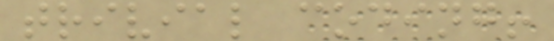trivial coding!
